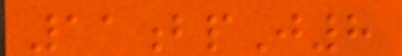11bpJ8
